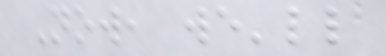Now, we'll
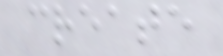create
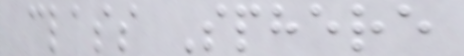class Sphere
